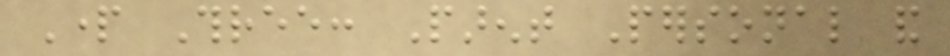Part Three: Parent Personal and
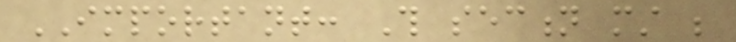IMPORTANT: This section must be
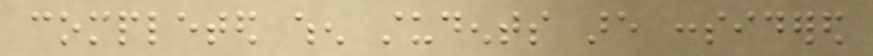completed when students are considered
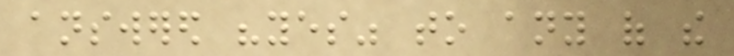answered "yes" to any of the
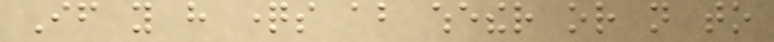If you have questions about whether or not to
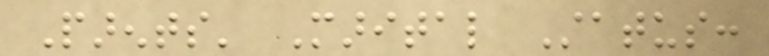Parents' Marital Status:
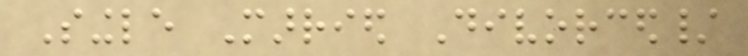Single Married Divorced/
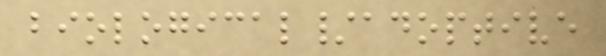biological/adoptive
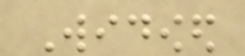Widowed
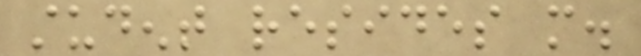student resides more.
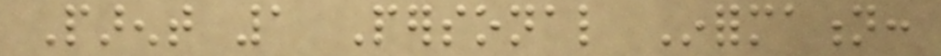Parent 1 Personal Information:
